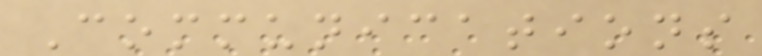Communications
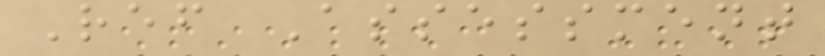Ref Assessment
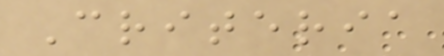Criteria
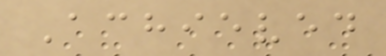Achieved
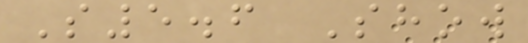S5.6 Show
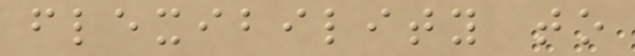flexibility to
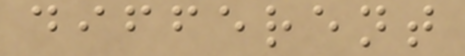different
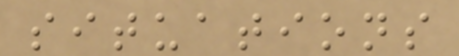situations
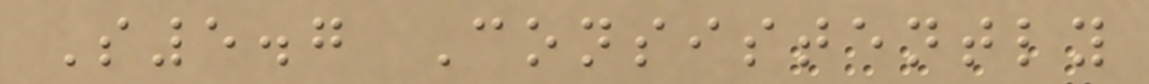S5.7 Consistently
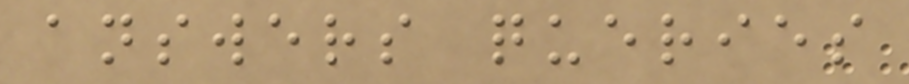answers queries
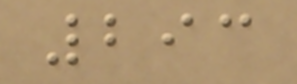293
